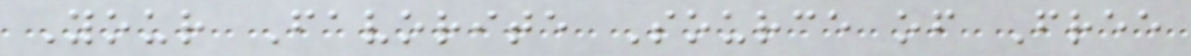Your Favorite Source of Free
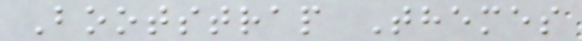Bootstrap Themes
